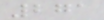271
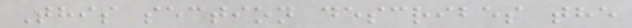This section describes the
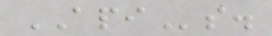APIs.
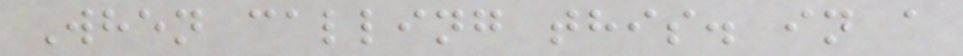When calling this. in a
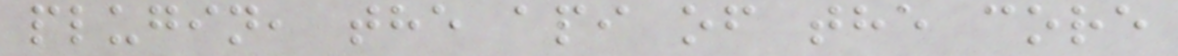plugin, the api of the core
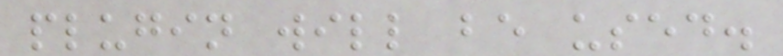plugin will be used.
